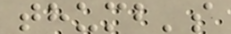thumb's
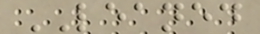LEANED
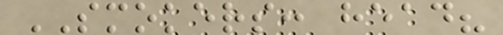SMOKERS: head?
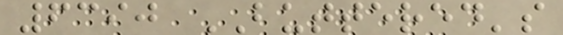6390 BUTTERED's
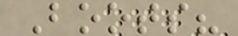Boots?
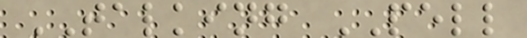TALKING PELL
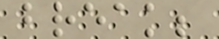break;
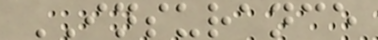INSURANCE
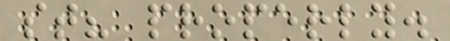st? properly.
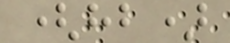(hb)
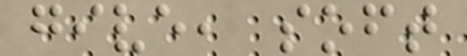give, soft
